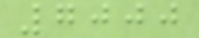7000
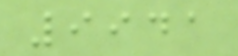9941
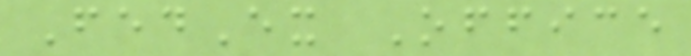FedEx Office
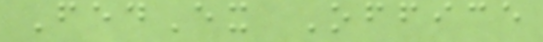FedEx Office
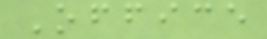Office
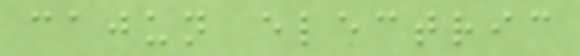cajun electric
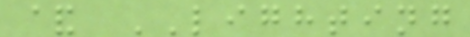& LIGHTING
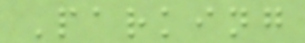Parking
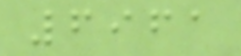6961
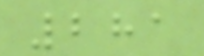281
